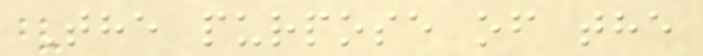The purpose of the
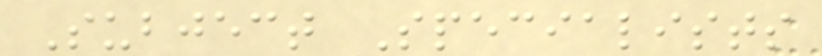Subject Specialists
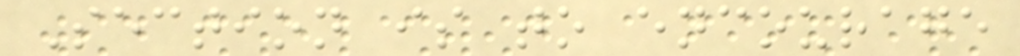Section is to encourage
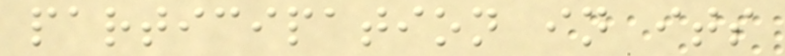participation in its
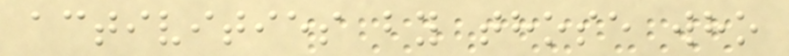activities by those who
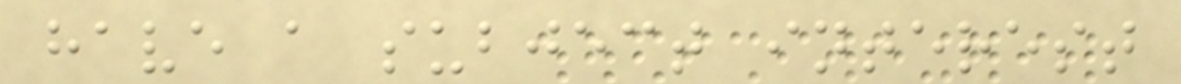have a subject interest
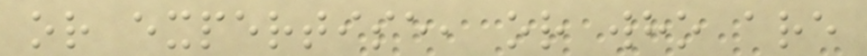or expertise, or who are
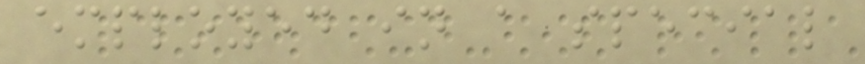employed in a special
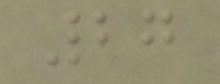27
